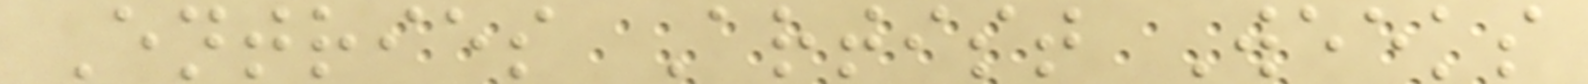Entries Artist Weeks
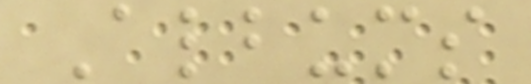Albums
